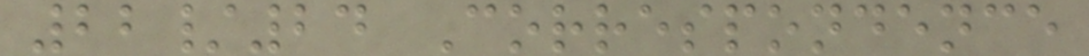22/24 Correspondence
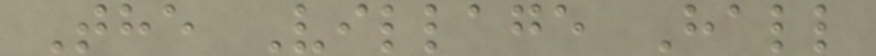The Village Hall
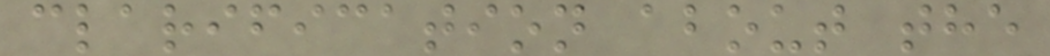clarification about the
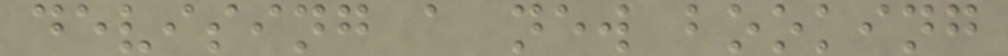devising a new booking
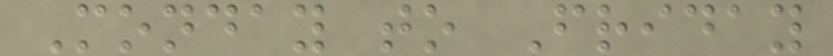Monday to Friday
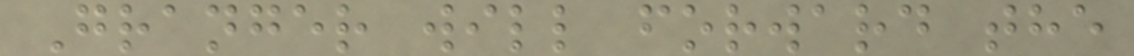Granger will forward the
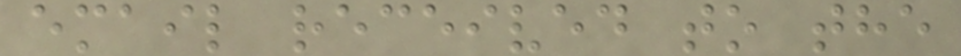email received to the
